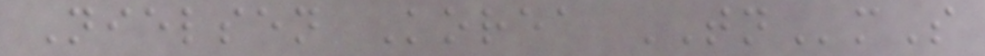Nielsen Korea TNmS
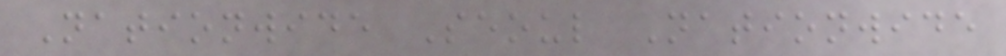Nationwide Seoul Nationwide
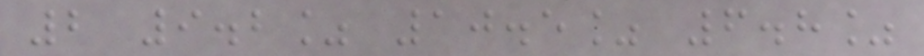2 9.2% 10.5% 6.8%
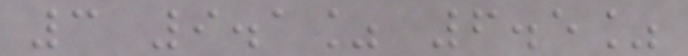3 9.1% 6.5%
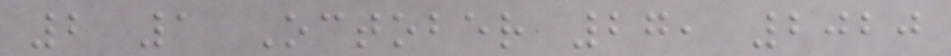2 1 October 27, 2020
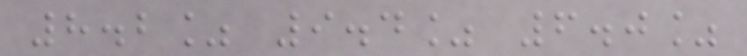8.2% 9.4% 6.0%
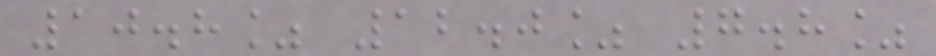10.8% 12.0% 7.8%
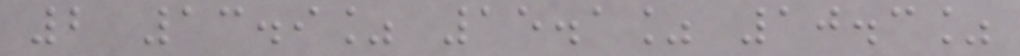2 13.9% 15.1% 10.3%
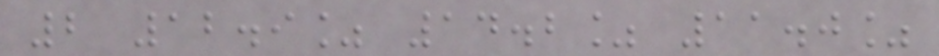2 12.9% 14.2% 11.0%
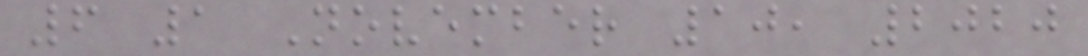6 1 November 10, 2020
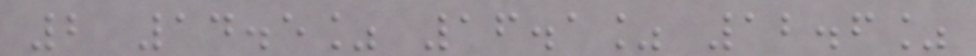2 14.5% 16.1% 12.6%
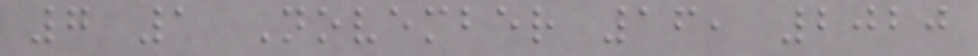7 1 November 16, 2020
